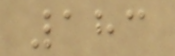183
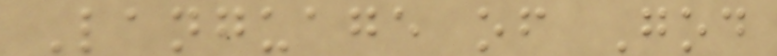Language of God
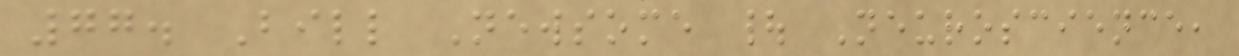77. Bill Newsome | Neuroscience,
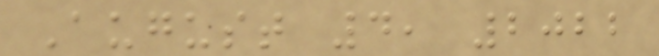August 4, 2022
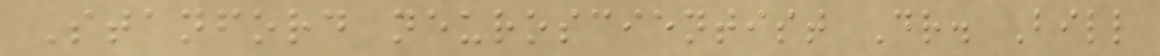Stanford neuroscientist Dr. Bill
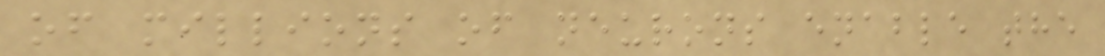of millions of neurons enable the
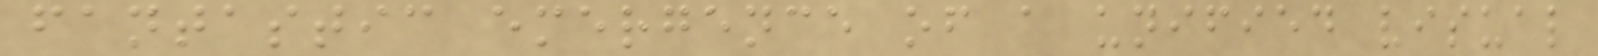fantastic emergence of a unified visual
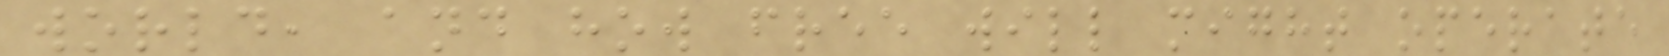world, and how free will might operate
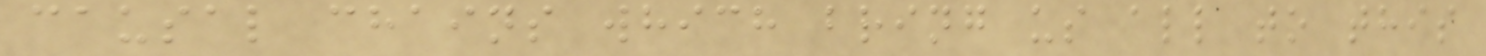causal chains which bring us all to this
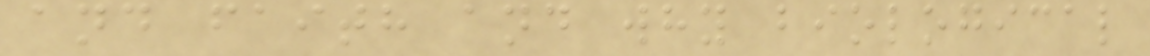and faith and why biological
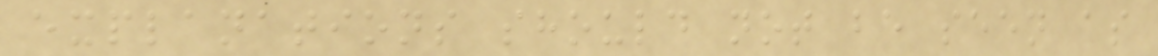explanations should not be seen as
